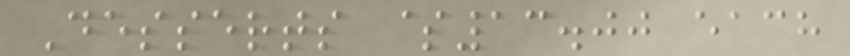Desserts $13.00 each
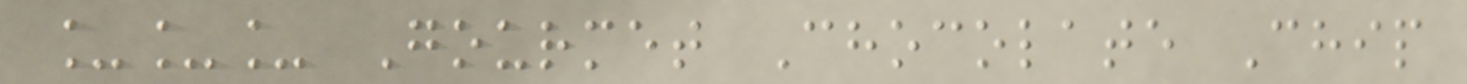___ Gourmet Chocolate Chip
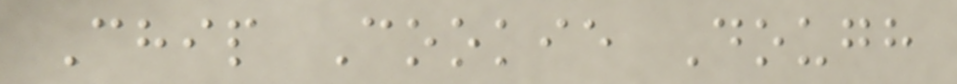Chip Cookie Dough
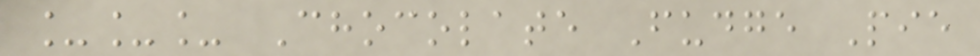___ Chocolate Fudge Pie
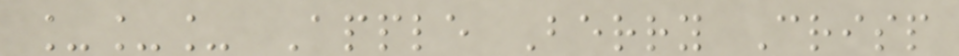___ Apple Berry Crisp
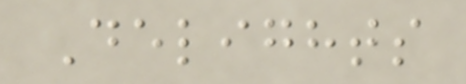Delights
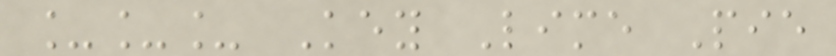___ Key Lime Pie
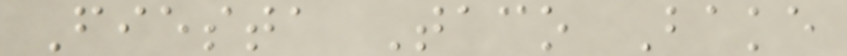Fiesta Taco Bake
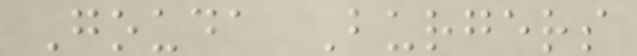Gouda Burgers
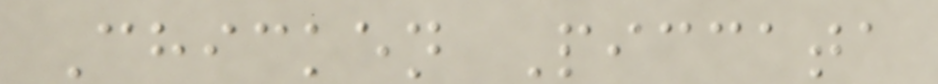Chicken Piccata
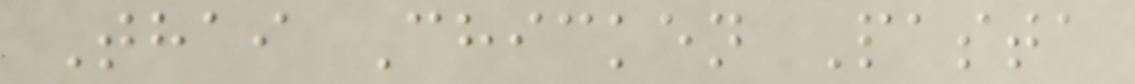Thai Chicken Pasta
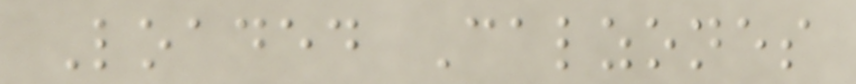Loaded Calzones
